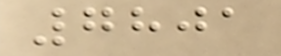7801
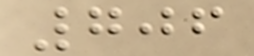706
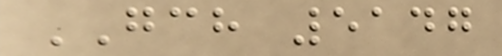GCH 5147
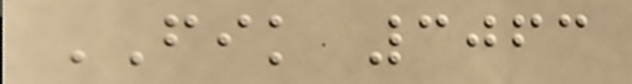FIK 3063
